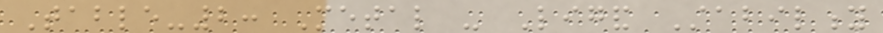Table-2: Metal - Ligand Stability
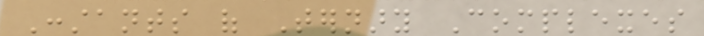Constants of Ternary Complexes
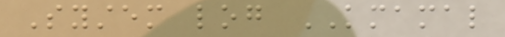System log KMAMAL
